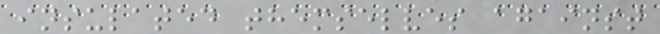insulated themselves against
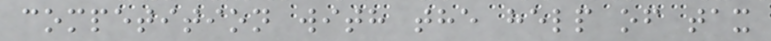competition with the help of tax
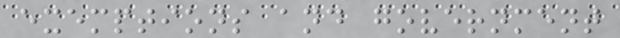exemptions and government
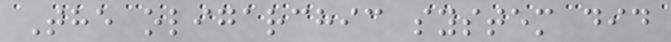The oligarchic system did
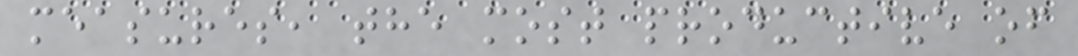measures, the most productive of
